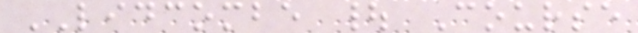LIDCOMBE | Course
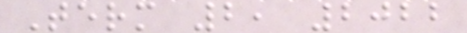Term 2, 2022
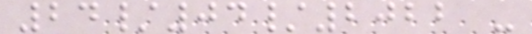24/04/2022 -
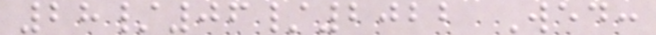28/06/2022 Wed:
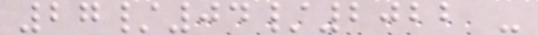27/04/2022 -
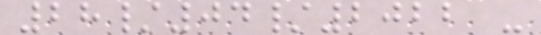28/04/2022 -
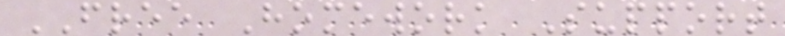FREE Homework Support
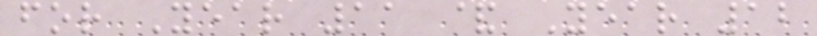for Year 11 & Year 12
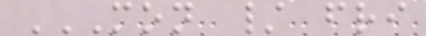MON / FRI
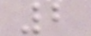2
